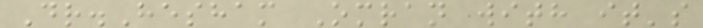Dr.Hesham Omran with it's
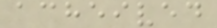acheived
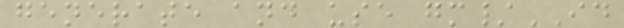generate and use gm/ID
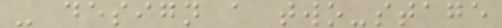- design a two-stage
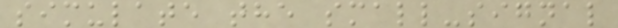simulate the small-signal
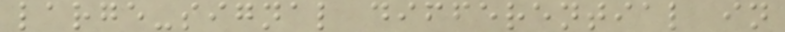large-signal differential in
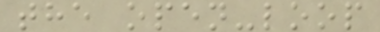the open-loop
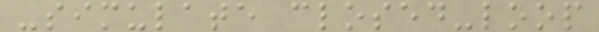-simulate closed-loop
